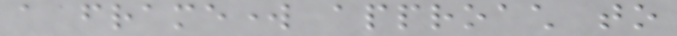a framework approach to
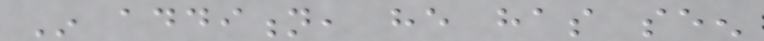In addition, he has seen
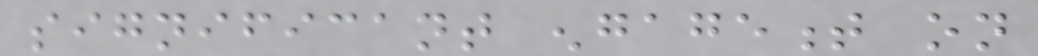significant engagement on
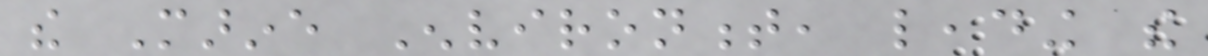the Marine Environment, leading the
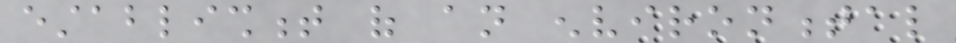establishment of an environmental
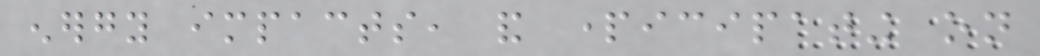energy impacts, and participating on
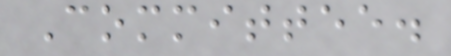Committee.
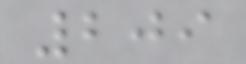209
